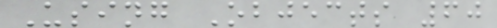Using Objects 60
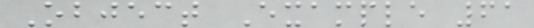Object Example 61
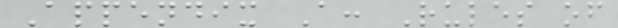Appendix A: Rules of
